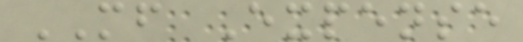MF Expense
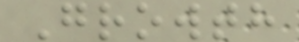Growth
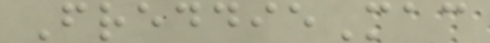FreddieMac
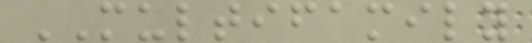MULTIFAMILY
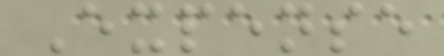Expense
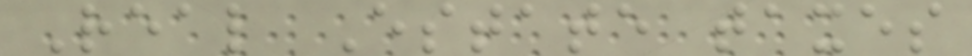Real Estate taxes
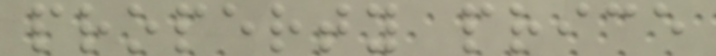property price
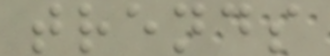trends
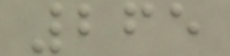265
